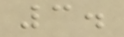3.
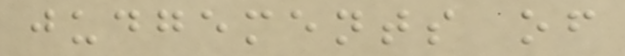judgements of
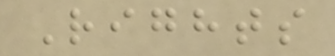Rights
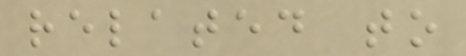related to
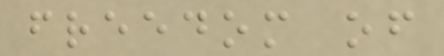freedom of
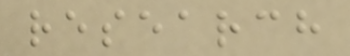research
